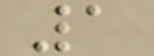1
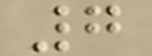7
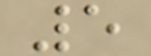5
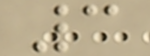3
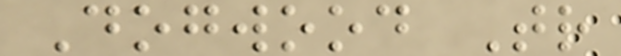Dogwood Tr
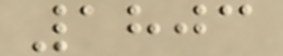1803
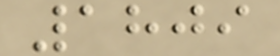1809
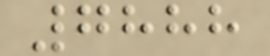7888
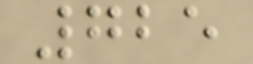725
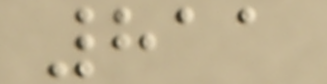811
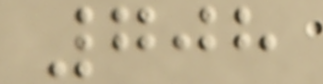708
